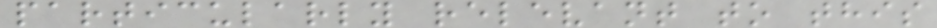particularly relevant to this
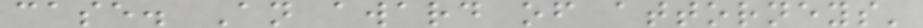case. An award of attorneys'
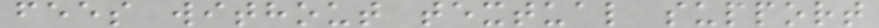fees without textual support
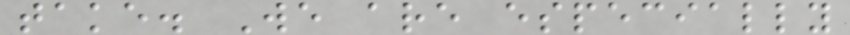take. We are especially
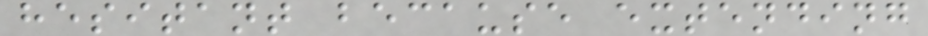hesitant because extending
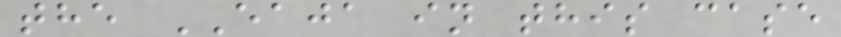the EAJA in this case
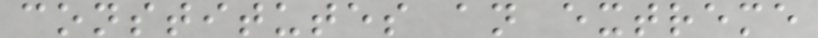constitutes an extreme
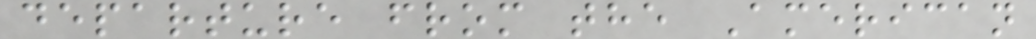departure from the American
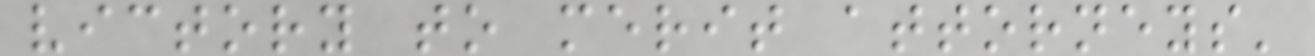victory to merit attorneys'
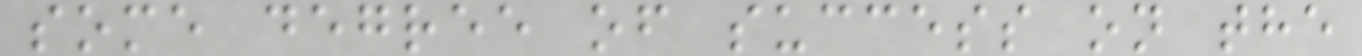some degree of success on the
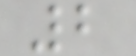2
